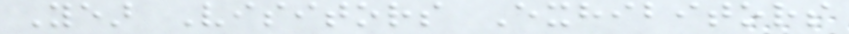Year Visitors Exhibitors
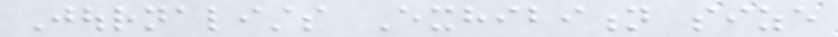Journalists Exhibition size
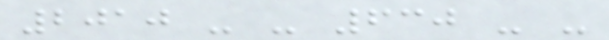2010 - - 630 - -
